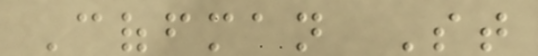Coffman St
